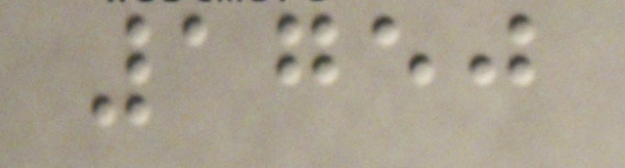1750
